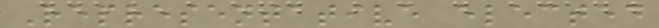Representative elected
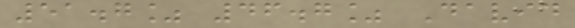51.7% 46.7% David
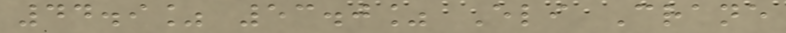44.9% 53.0% Eli Crane
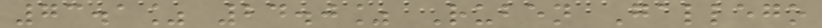73.1% 24.0% Ruben Gallego
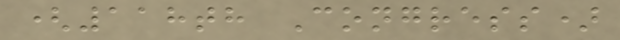(118th Congress)
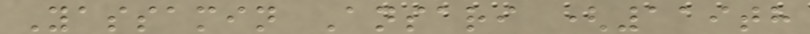Yassamin Ansari (119th
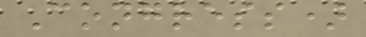Congress)
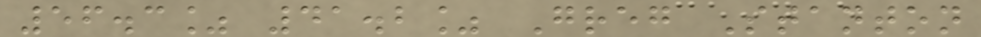56.3% 41.2% Greg Stanton
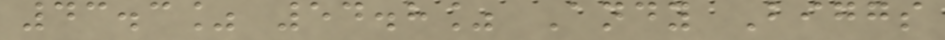43.3% 54.8% Andy Biggs
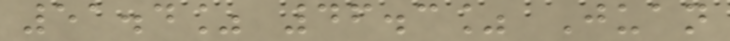51.4% 46.3% Juan
